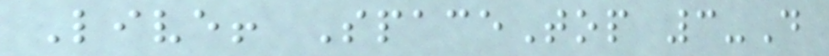Live! SpaceTop 3-D
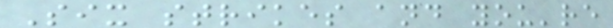Six strikes and you're
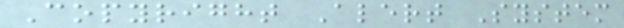Copyright Alert System
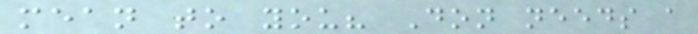mean to you? Don needs a
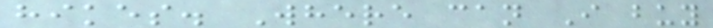hikes. Where can I buy
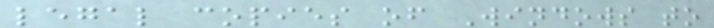legal copies of Windows to
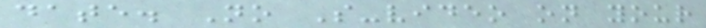date. No S-video on your
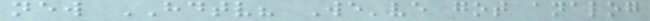new HDTV? We've got analog
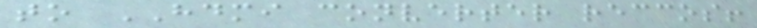to HDMI converter reccos!
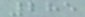285
